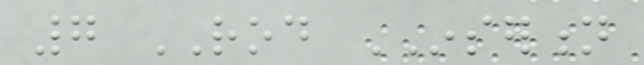7 ROD INSERTION
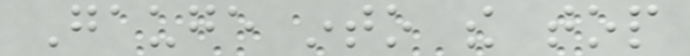Gauge into the top
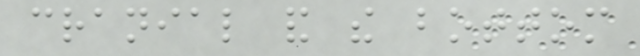cranial and the bottom
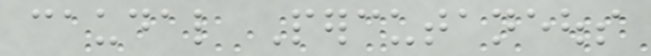caudal Percutaneous
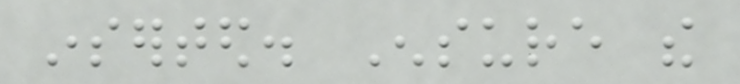inserted. Ensure the
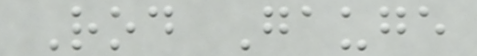Rod Gauge
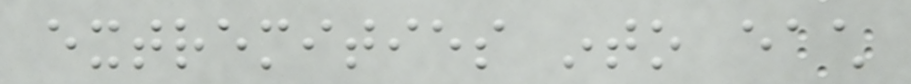extremities into each
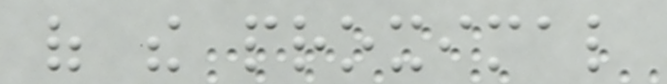of the proximal
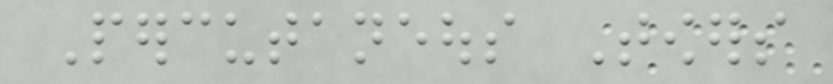Percutaneous Towers
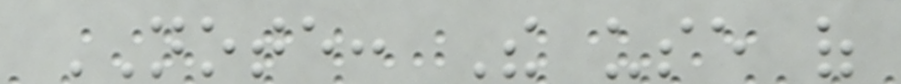NOTE: The use of
